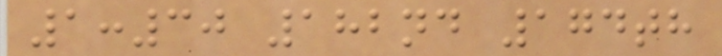1:30 182nd 174th
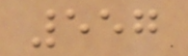557
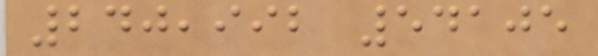240,992 54105
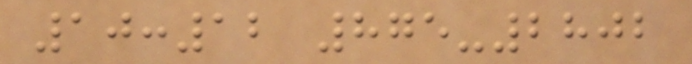10:12 875-2802
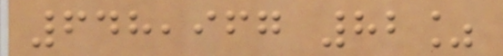648,967 82%
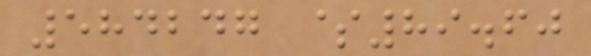584247 $89.60
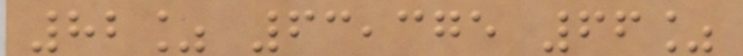82% 63,375 66%
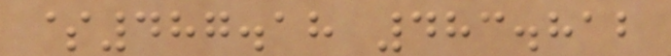$487.18 483.812
